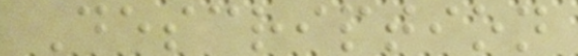Description
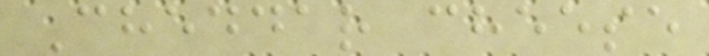Cheddar cheese
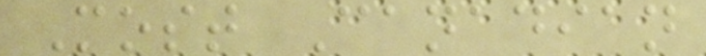Most Canadian
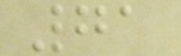71
